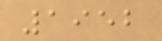1952
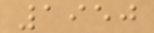1950
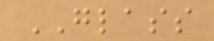GLASS
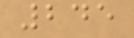245
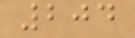204
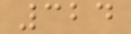324
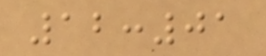12:01
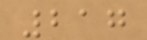217
